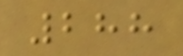288
